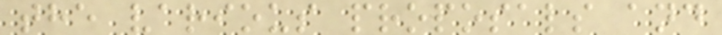the various proposals and
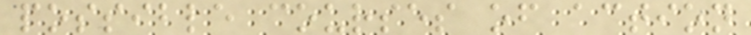possible courses of action
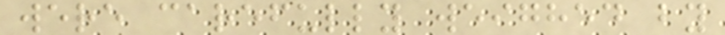were carefully weighed by
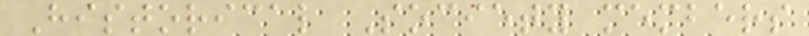Historical Society members
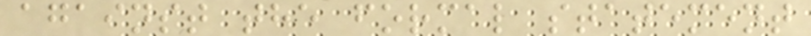against the formal statement
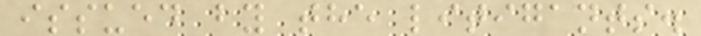issued by the litigants.
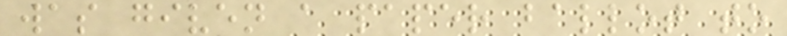was given a paper ballot to
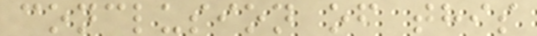conclusion of this
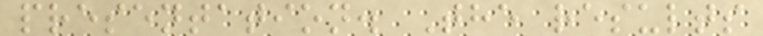presentation. The results
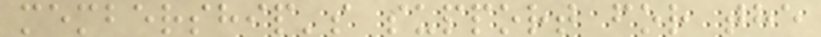membership's support for the
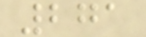271
